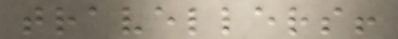travellers!
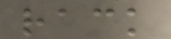rack
